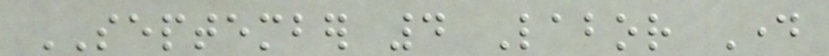SEPTEMBER 4 Labor Day
